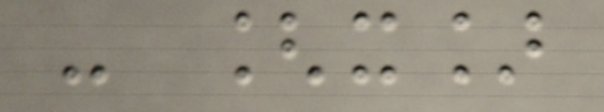- [x]
